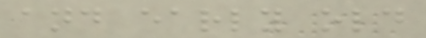and early old
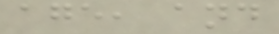age, and
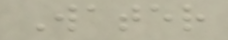Water
